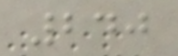240
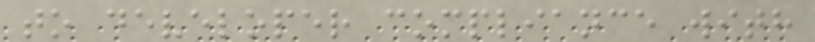to developer compliance with
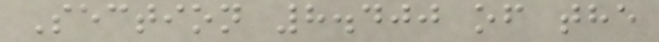Section 8.400 of the
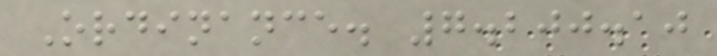Ordinance. 7.200.10
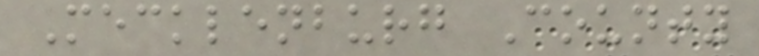Mecklenburg County
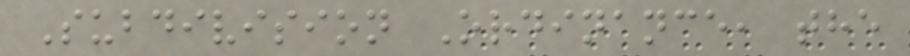Subdivision Ordinance, the
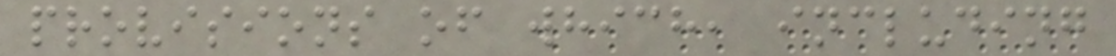provisions of which, including
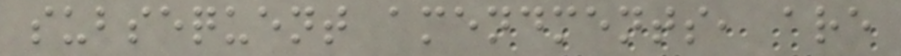subsequent amendments, are
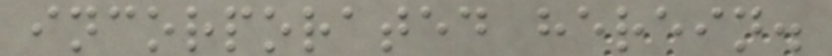incorporated herein.
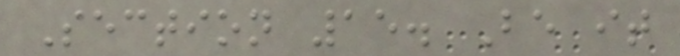Section 15. Be it
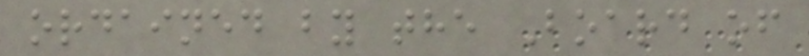ordained by the Board of
